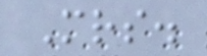Mrs.
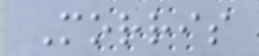Morris
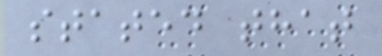stated that
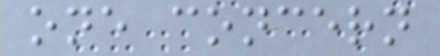one concern
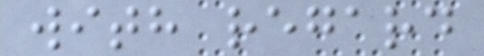with regard
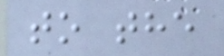to the
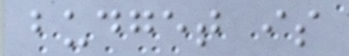budget is
